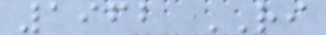1962 RI
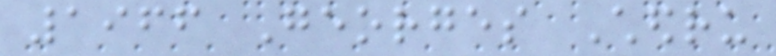1966 Georges Chedru
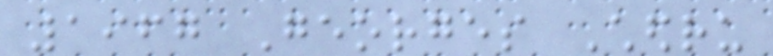1967 Georges Chedru
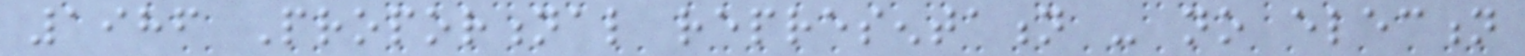1986 Proportional representation - no election
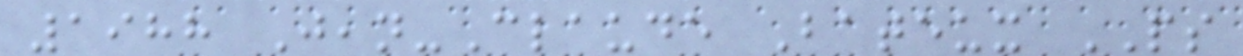1988 Jean-Claude Bateux PS
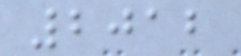2012
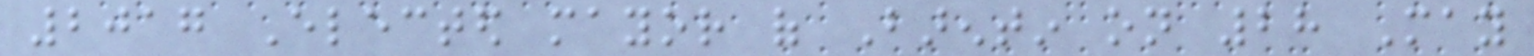2017 Elected mayor of Barentin on 28 May
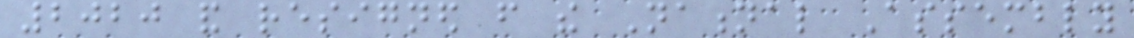2020 and resigned from the National Assembly
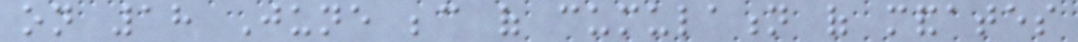on 18 June because of cumulation of mandates
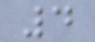4
